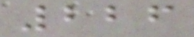226
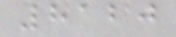8120
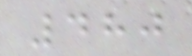480
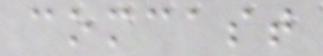comcast
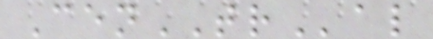CenTRal
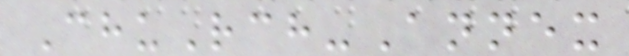ChuRch-Annex
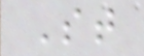St
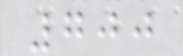700
